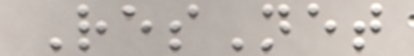ResNet
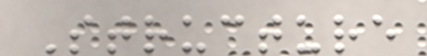Structure
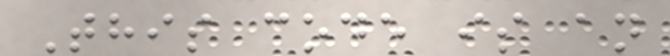This code is an
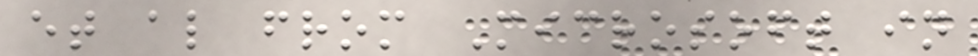et al from Microsoft in
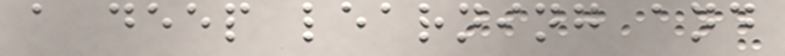a deep learning and
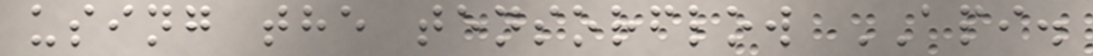using the tensorflow API.
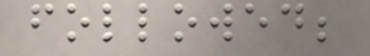followed;
